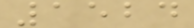1524
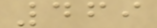469
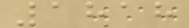1818
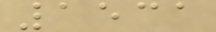1531
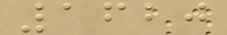1620
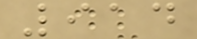914
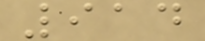914
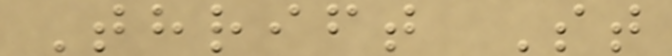Thrift St
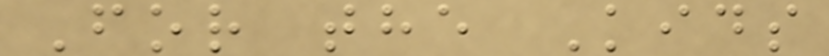For the Kids
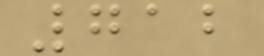712
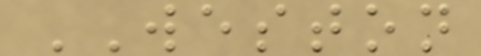WESTON
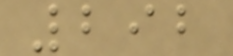292
